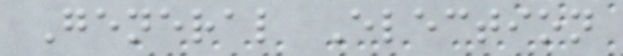General Election
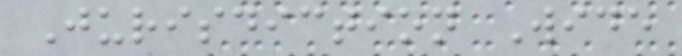Jurisdiction Wide
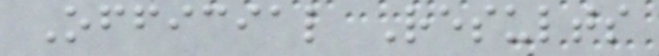Official Results
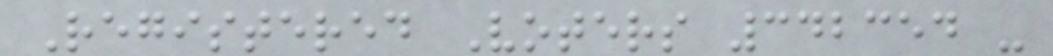Registered Voters 342354 -
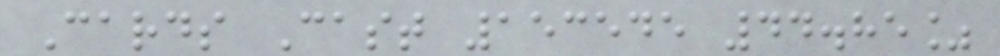Cards Cast 153545 44.85%
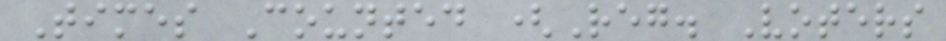Times Counted (Reg. Voters
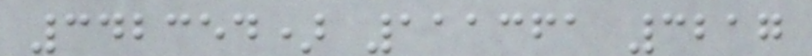342354) 111361 3217
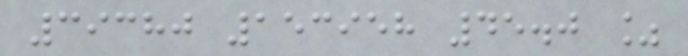39380 153958 45.0 %
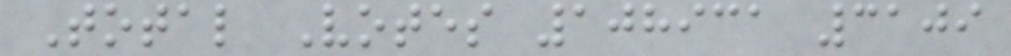Total Votes 108931 3109
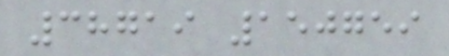38719 150759
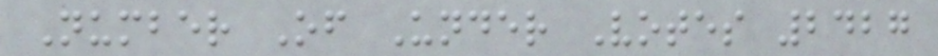Number Of Under Votes 2427
